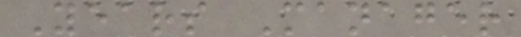Years Manager
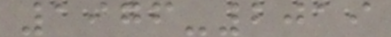1976-2019
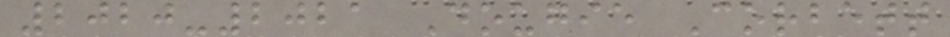2020-2021 Dougie Corbett
